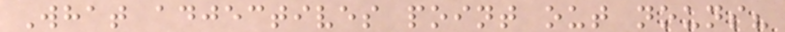What adjectives point out nouns?
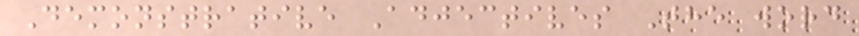Demonstrative Adjectives The word
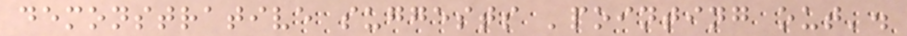demonstrative suggests 'pointing out'.
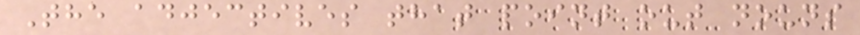The adjectives that point out nouns
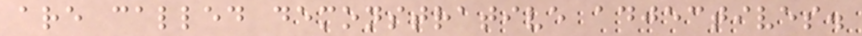are called demonstrative adjectives.
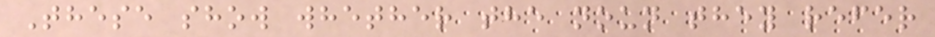These show whether the noun they refer
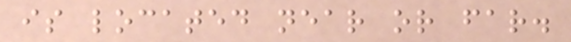is located near or far.
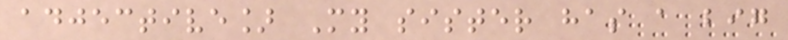adjective] My sister has a big
